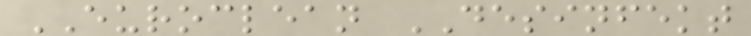EUROCLEAN DESINFEKT
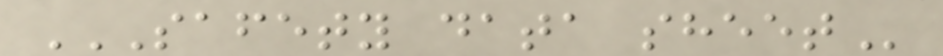SAFETY DATA SHEET
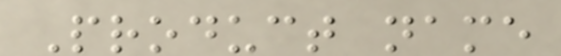Product name
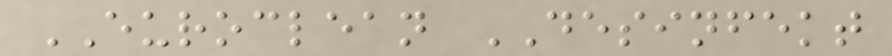EUROCLEAN DESINFEKT
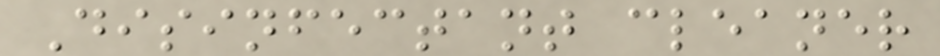Disinfectant cleaner
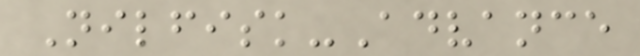Nilfisk-Advance
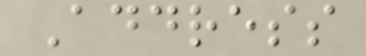Address
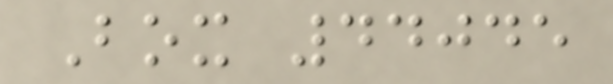Box 44045
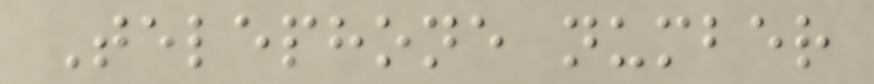Telephone number
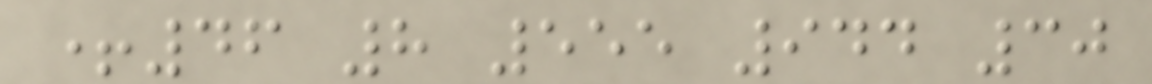+46 8 555 944 30
